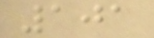101
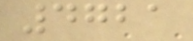4721
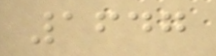1647
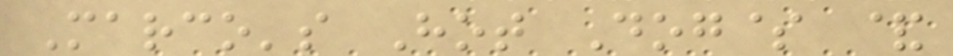Marco's Hot Dog$ &
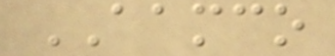AAMCO
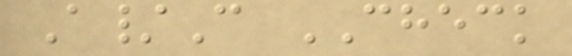A/C CHECK
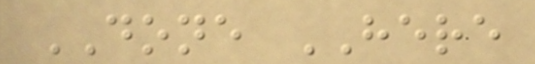DONE HERE
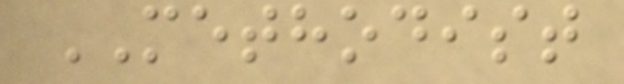METHODIST
